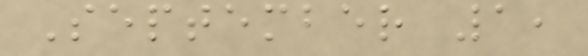September 1,
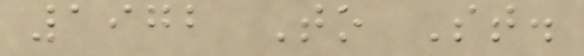1972 To St.
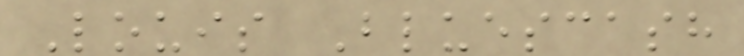Louis Bluescash
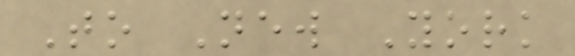To New York
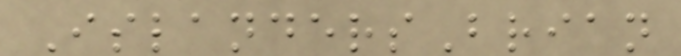IslandersBrian
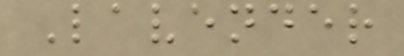Lavender
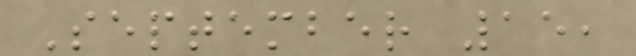September 15,
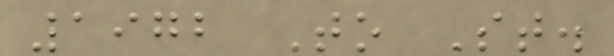1972 To St.
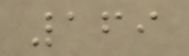169
